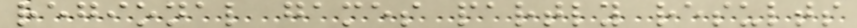regional games partly results
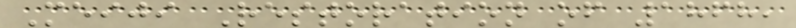Meiji Restoration of 1868,
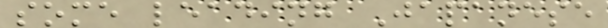some leading Japanese
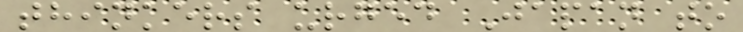thinkers urged Japan to
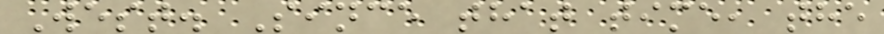West. Since that time, the
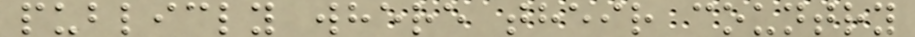publicly where their country
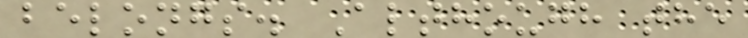belongs. Although the
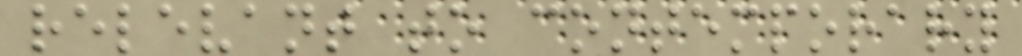relevant to contemporary
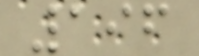196
